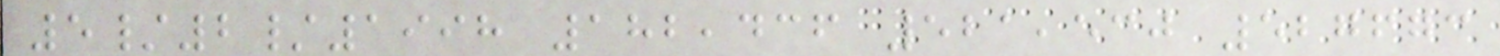5/2/1998 182,436 521,530 527673
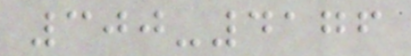300-4176
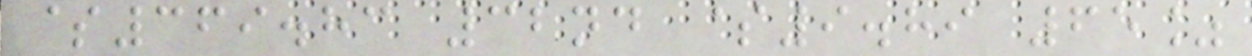$369.83 32nd $9.89 65%
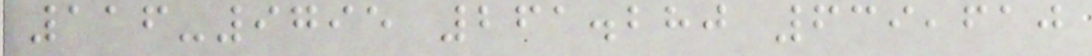116-9795 261.280 639,610
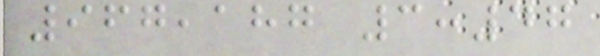967,187 3:47
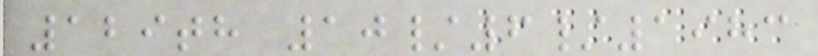129th 10/6/1983
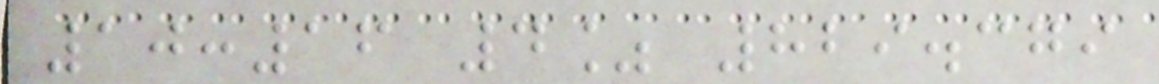10:16 4% 829.379
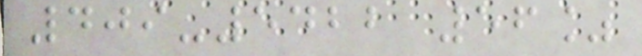409-5422 56%
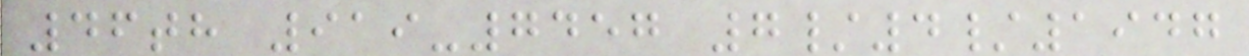46th 919-7457 7/4/1947
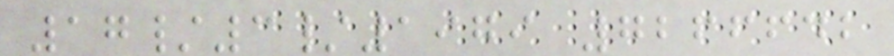17/3/1979 7266642
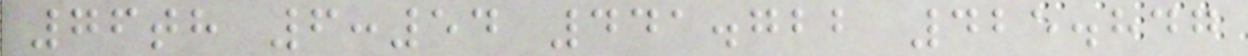76th 6:54 441.722 425.847
